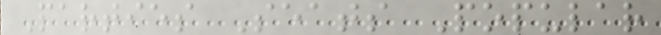Parties Seats Popular
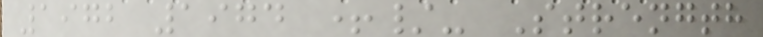1972 1974 +/- Strength
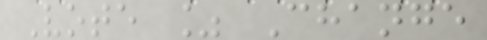Vote % Change
